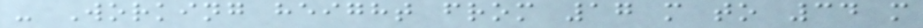- Working height from 17 m to 34 m
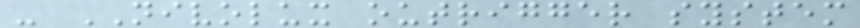- NIVOLUX outrigger system
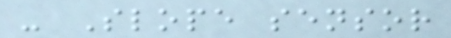- Slope sensor
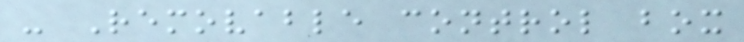- Removable control box
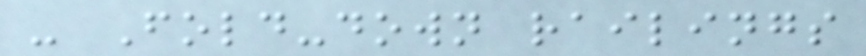- Fold-down railings
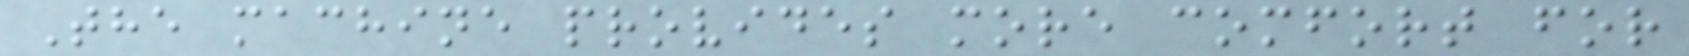The machine provides more comfort for
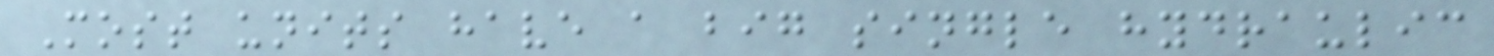Most units have a big single hydraulic
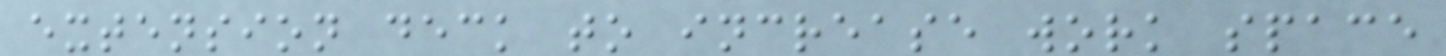extension deck to increase work space
